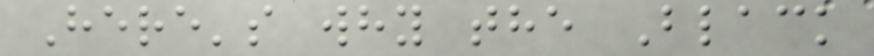Here's why the Black
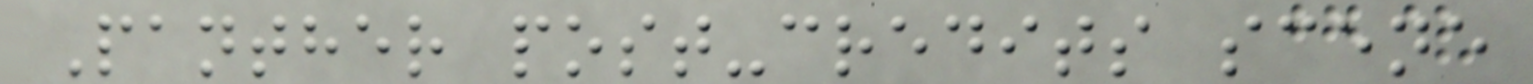Panther post-credits scene
